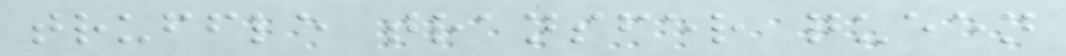truffle transfer queen
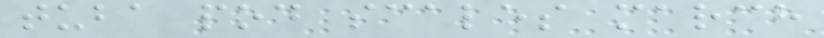tuba pod scales march
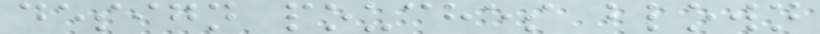design pouches blown
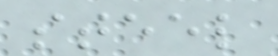steel
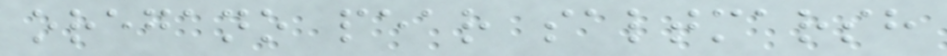oregano pear saltmarsh
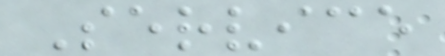Service
